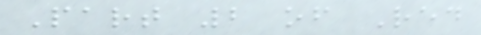Part 2 of Red
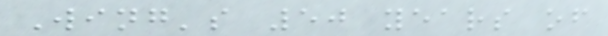Wing's 50 years of
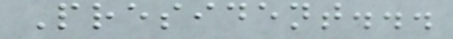President...
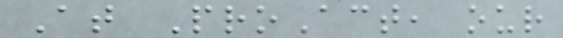At ProAct, our
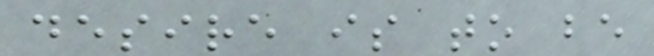desire is to be
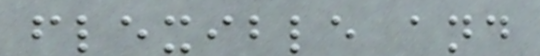flexible and
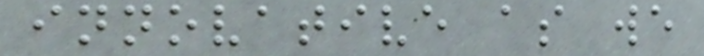innovative as we
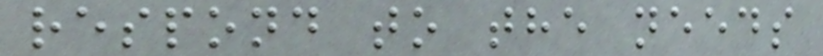respond to the needs
